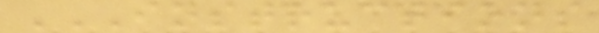INSTRUCTIONS
